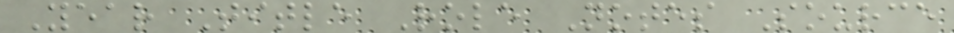Year Title Role Notes Source
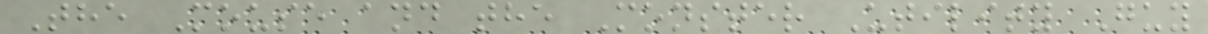The Mouse and the Monster Utility Guy
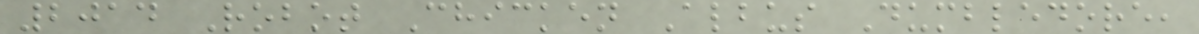2014 Robot Chicken Albus Dumbledore,
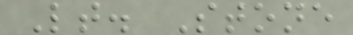Lt. Stone
